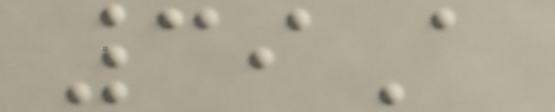39A
